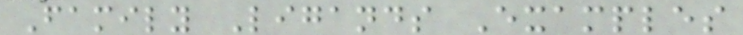Family Ligands Examples
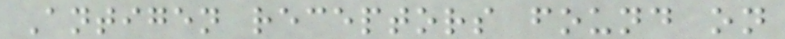Antigen receptors found on
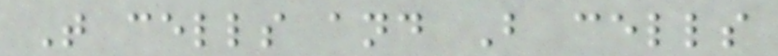T cells and B cells
